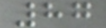87
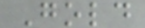Gold
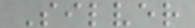Silver
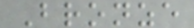Bronze
